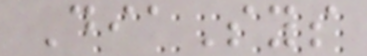DiaSys
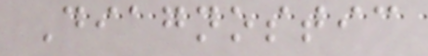Diagnostic
